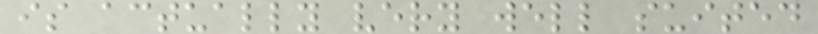is actually very well suited
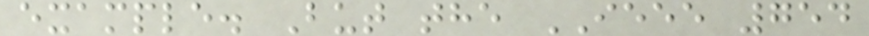example. But the IEEE 754
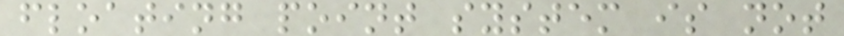floating point system is not
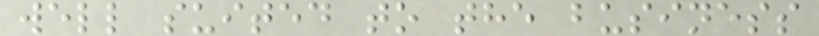well suited to the business
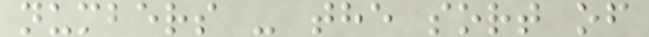numbers - the sort of
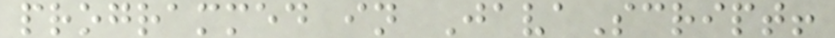programmed in JavaScript!
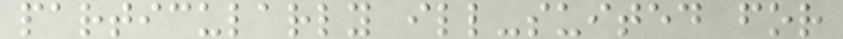particularly ill-suited for
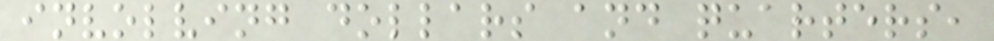involving dollars and quarters,
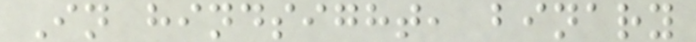In hindsight, binary
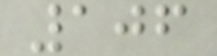106
